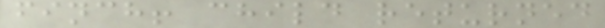finch! child returned
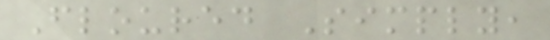Floured Simply,
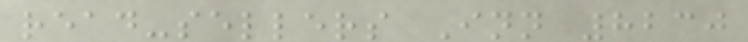read-sellers Inn 8230
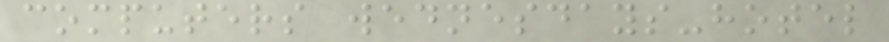computers wednesdays-hotel
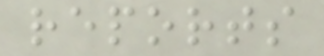reports
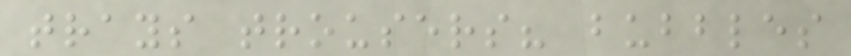trays trousers? bubbles
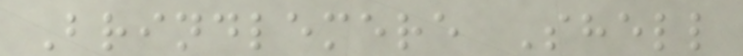Brindlemere Shell
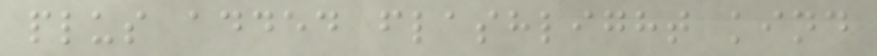plus added flashlight kind
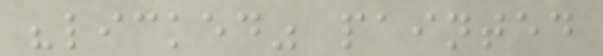"licked" painted
